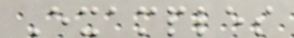Examples
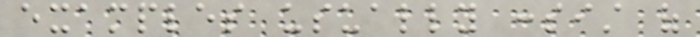examples usually consist of
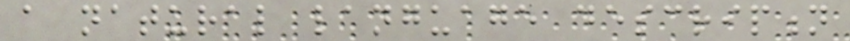a natural language description
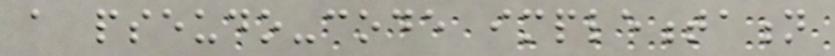a pseudo-code implementation
